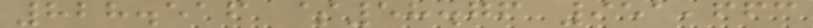828.516 $58.76 951,663
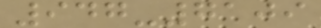947-7109
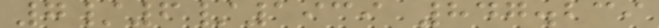7/6/1939 847.239
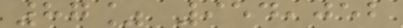87% 954,052
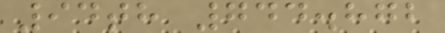94th 744.872
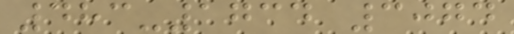483-1734 3074
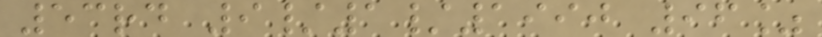53rd 9/1/1990 96%
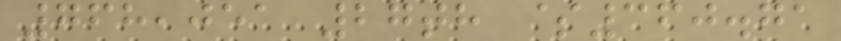768,051 27th $360.71
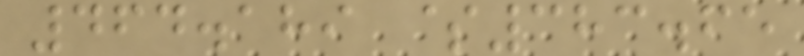464.189 $383.65
